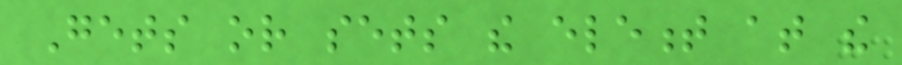Gets or sets the element at the
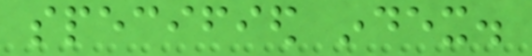specified index.
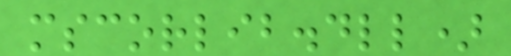mscorlib.dll)
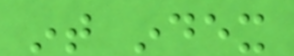int index
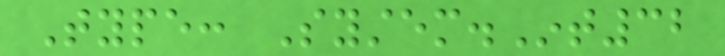Type: System.Int32
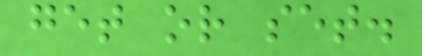get or set.
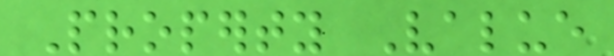Property Value
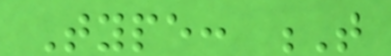Type: T
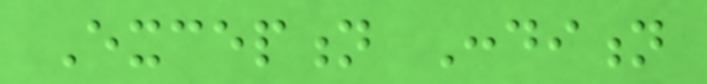Exception Condition
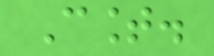Count.
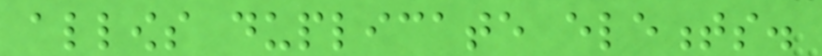allows duplicate elements.
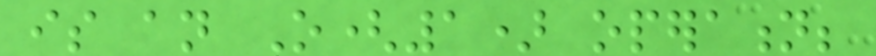is an O(1) operation;
